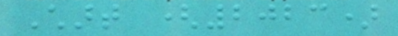Chart (2023)
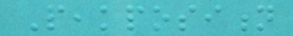Peakposition
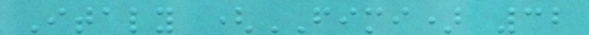Italy (FIMI) 32
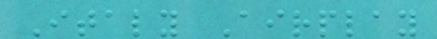Italy Airplay
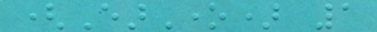(EarOne) 1
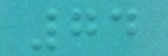74
